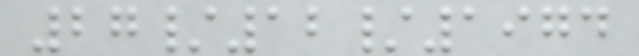27/12/1974
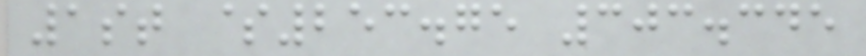1st $253.75 303.345
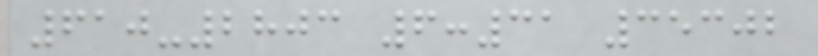610-2803 6:31 35302
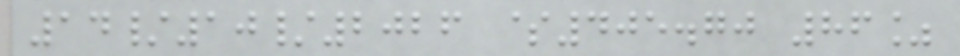14/10/2026 $405.70 86%
